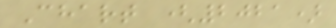Chart (2021)
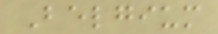Belgium
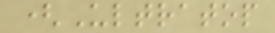(Ultratop
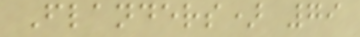Flanders) 79
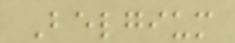Belgium
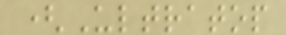(Ultratop
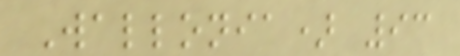Wallonia) 93
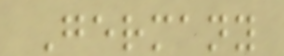Germany
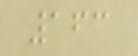163
